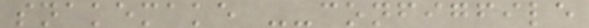snakemake --configfile
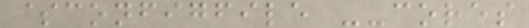$configfile --cores
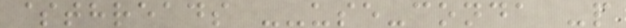$threads --use-conda -p
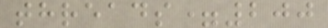threads=200
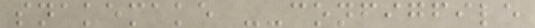snakemake --configfile
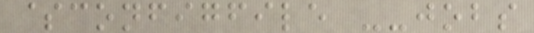$configfile --jobs
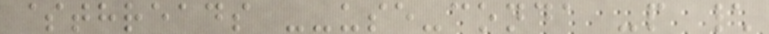$threads --use-conda -p \
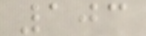103
